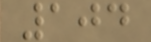104
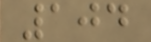104
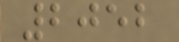2052
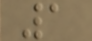1
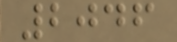2046
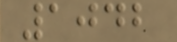1042
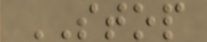STOP
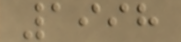1998
